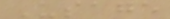Usage
